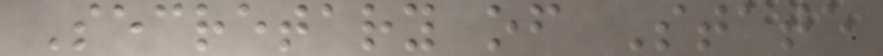Secretary of State
